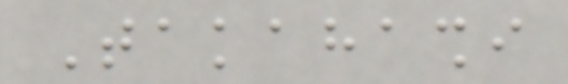Takahashi
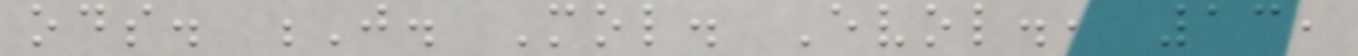ods. J. Mol. Evol., 13,
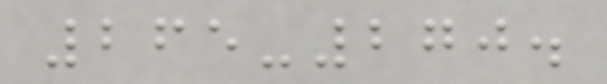265-270.
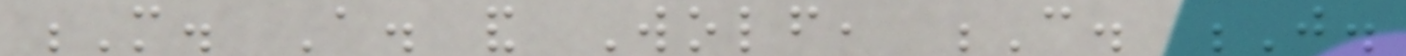M. A. and Wolf, C. J.
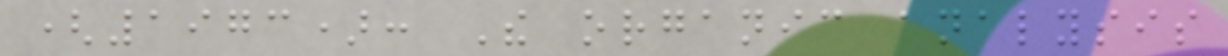(1973): The organic analysis
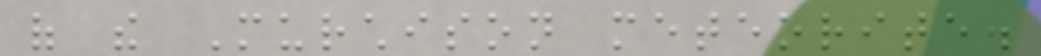of the Murchison meteorite.
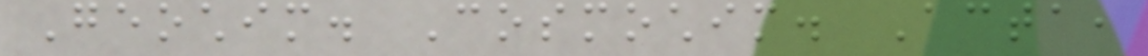Geochim. Cosmochim. Acta,
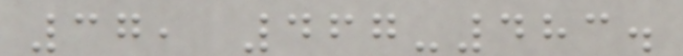37, 467-483.
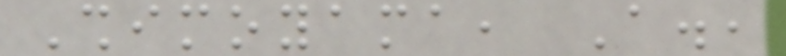Shimoyama, A.,
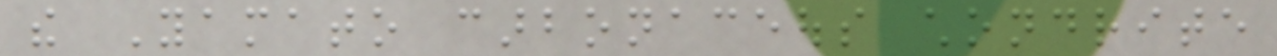the Yamato carbonaceous chondrite
